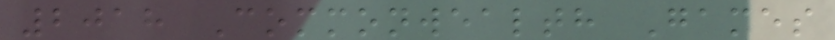2018 Commonwealth Games
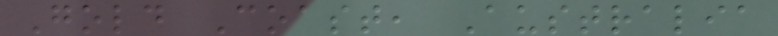Gold Coast, Australia
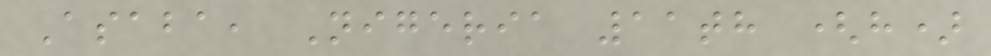Asaba, Nigeria 11th (h)
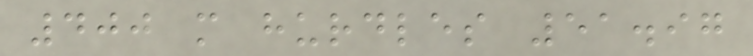400 m hurdles 51.97
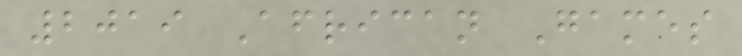2019 African Games
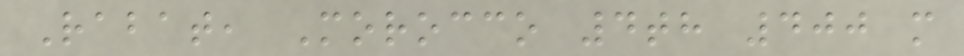Rabat, Morocco 4th 400 m
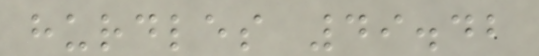hurdles 49.42
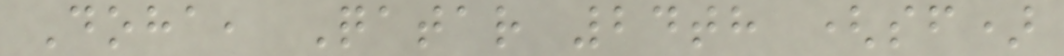Doha, Qatar 24th (sf)
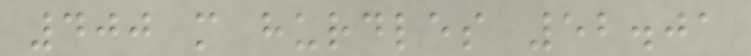400 m hurdles 52.01
